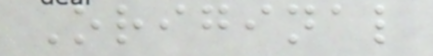Original
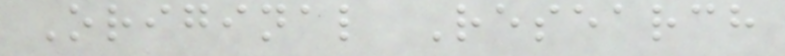Original Research
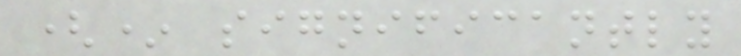(* significantly
